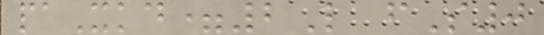paXkd=2L fS0
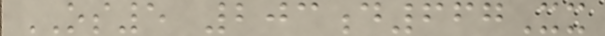OS5 203d667Xx
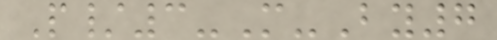P/3-M-By7
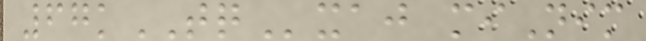67kTQxaj miNim
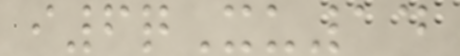i6qXu14
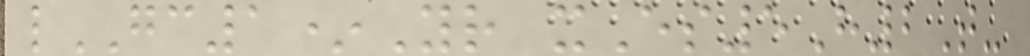lGC1*Yr xEs5H2T-
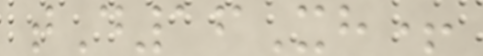tD16Xh+
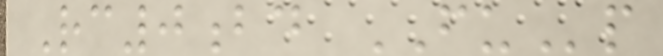Rc0bd FUp
